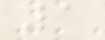1
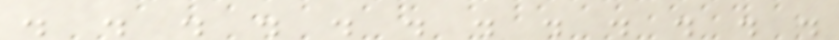. . . . . . . . . . . .
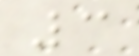3
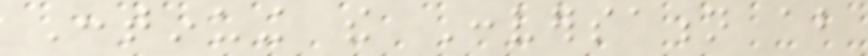Continuing the Conversation about
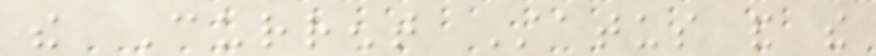the Current Status and the
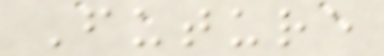Future
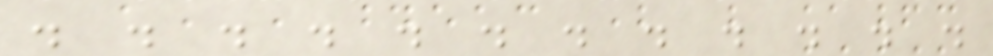. . . . . . . . . . . .
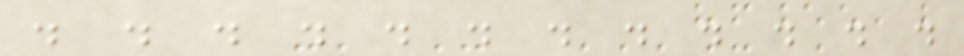. . . . . . . . . . . .
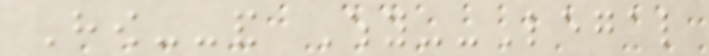How--and Why--Legal
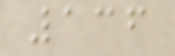136
